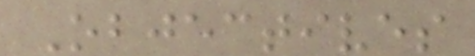Objectives
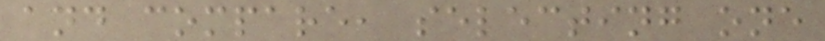and compare, selecting one
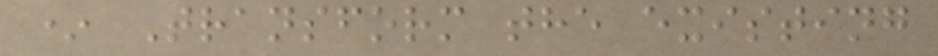* Transform the existing
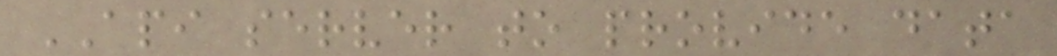API server to provide data
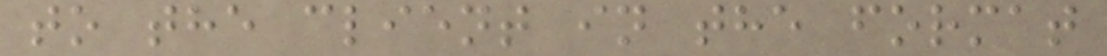to the client in the format
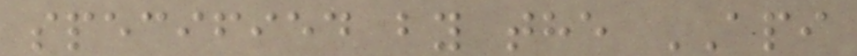specified by the API
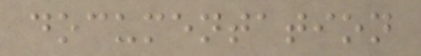documentation
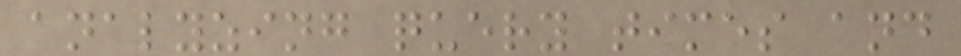analyzing query times and
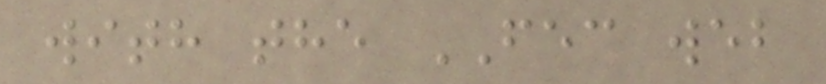with the FEC web
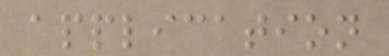application
